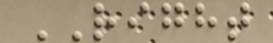RIGHT
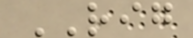RIG
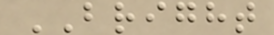BRIGHT
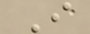I
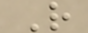R
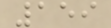159
